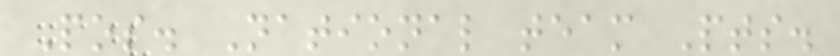Pos. National team Pts.
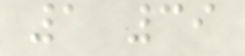1 39
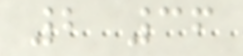2 36
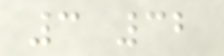3 32
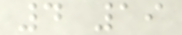4 19
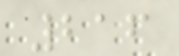216
